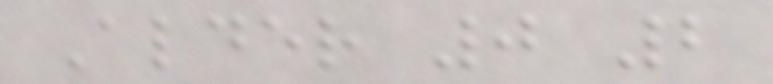Alder 0 2
